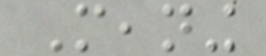Meaning
